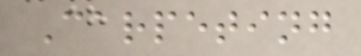Carpeting
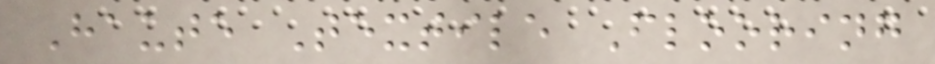Haute Textile Flooring
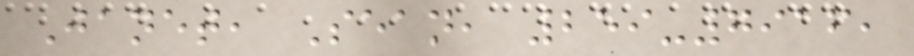Janet, Sean, 259-7916,
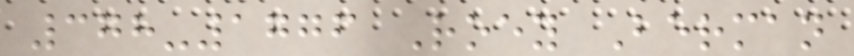378-1776 Roey Berman
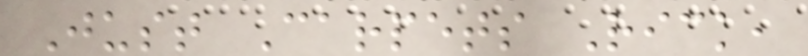Just Carpets Rick,
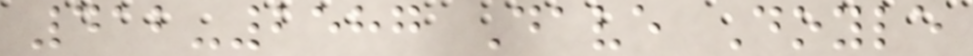412-2587 Dave Doyle
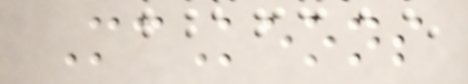McKeons
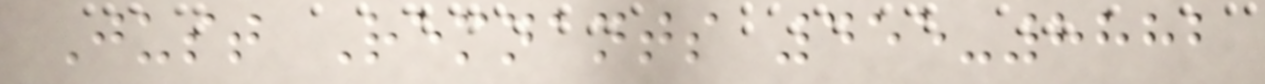Just Remnants 455-8882
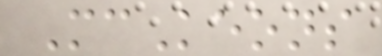McKeons
